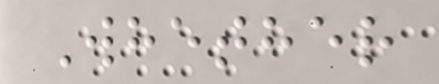Whether
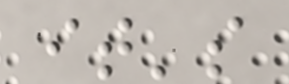it's
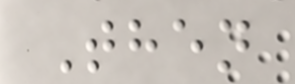Then
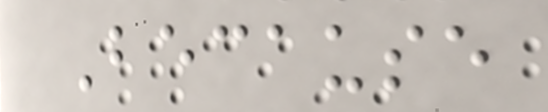Because
